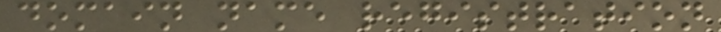domain name registration
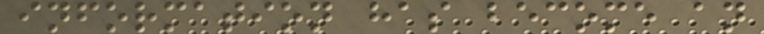information has become an
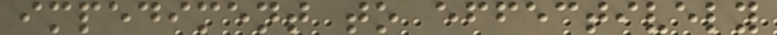impediment to effectively
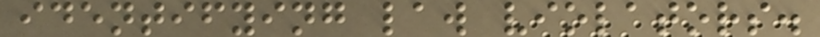identifying law violators.
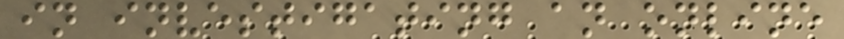in investigating an online
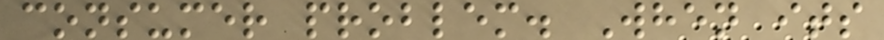consumer problem. When its
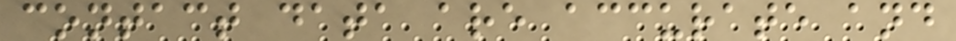contact data are accurate and
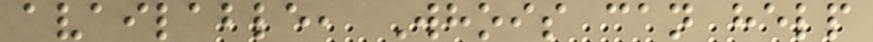available, Whois can help
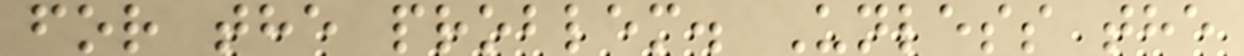for the problem. Unless the
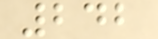242
